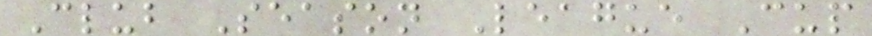Club Season League Cup
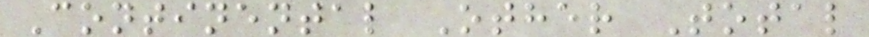Continental Other Total
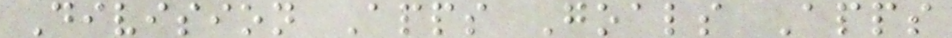Division Apps Goals Apps
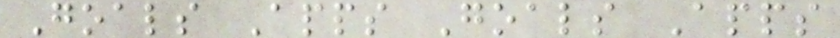Goals Apps Goals Apps
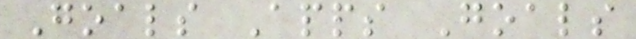Goals Apps Goals
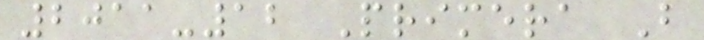2011-12 Primera B
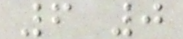6 0
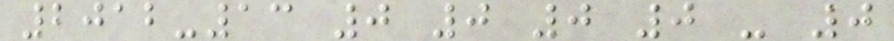2012-13 0 0 0 0 - 0
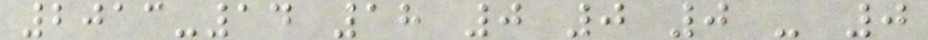2013-14 18 0 0 0 - 0
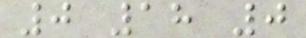0 18 0
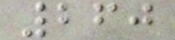260
